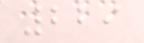229
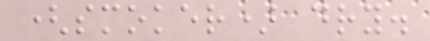(smoker) dry.
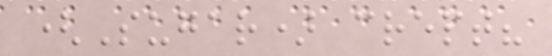(Sugar) crept?
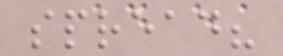spread?
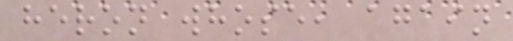heron whose, again
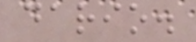dario.
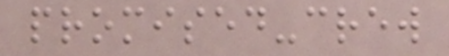promised-crew
